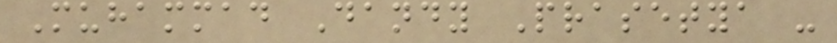Muhammad Dandy Prasetya -
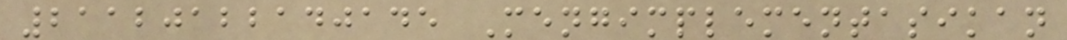21120122140145 Mengimplementasikan
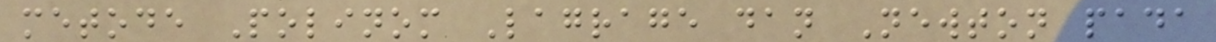metode Polinom Lagrage dan Newton pada
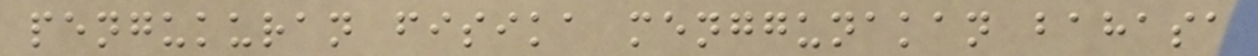pengukuran fisika menggunakan bahasa
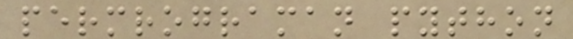permrograman python
